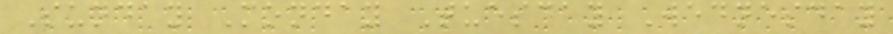Sunday Monday Tuesday Wednesday
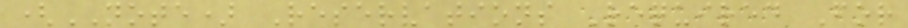(NOTE) Reservations Required For
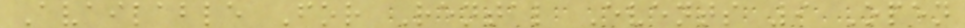Available For Rental Events 9 Open
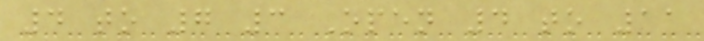4 to 7 3 Open 4 to 11
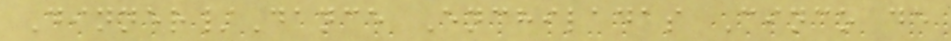Dinner/Dance Enchiladas Cinco de
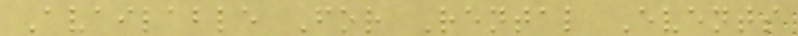Available For Rental Events
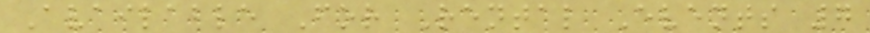Available For Rental Events 7
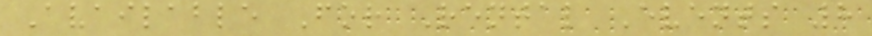Available For Rental Events 8
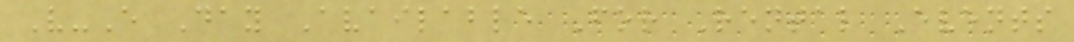V-E Day Available For Rental Events
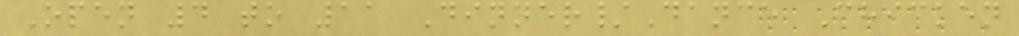Open 4 to 11 Dinner/Dance Chicken
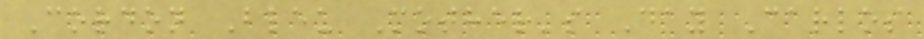Cordon Bleu Mother's Day Carlos
